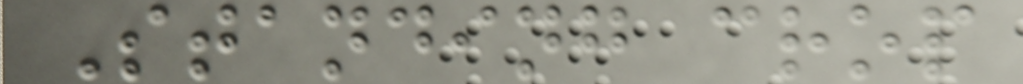Standing crop
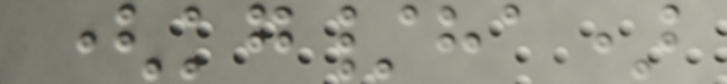(kg/ha)
